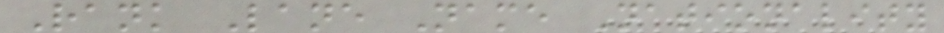Rank Lane Name Nationality
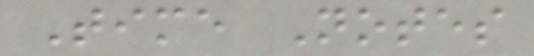Time Notes
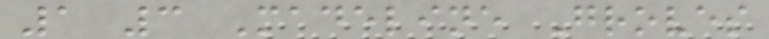1 3 Madeline Groves
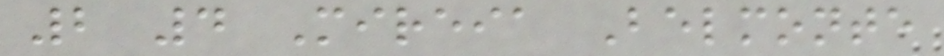2 4 Mireia Belmonte
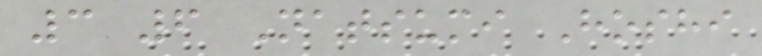3 6 Natsumi Hoshi
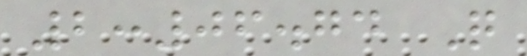2:06.74 Q
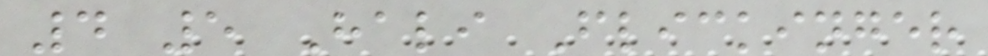4 5 Hali Flickinger
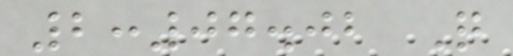2:07.02 Q
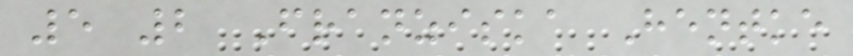5 2 Franziska Hentke
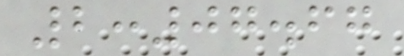2:07.67
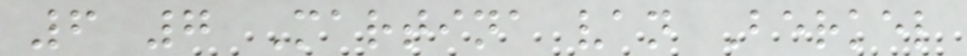6 7 Martina van Berkel
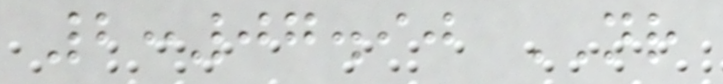2:07.90 NR
